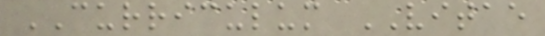CURRICULUM VITAE
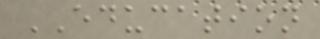EDUCATION
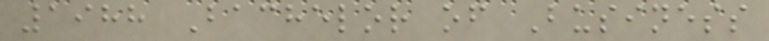1988 Bachelor of Business
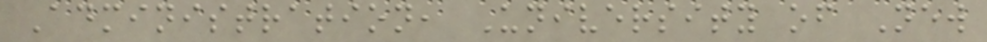Administration, University of New
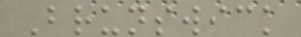Brunswick
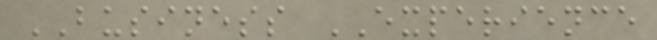BUSINESS EXPERIENCE
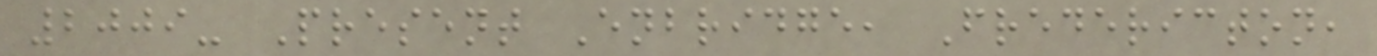2009- Present Enbridge, Fredericton,
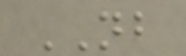NB
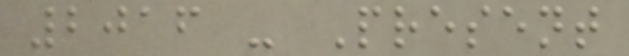2016 - Present
